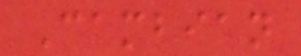Cambian
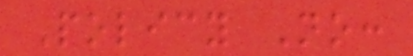Policy No:
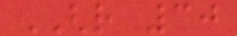GHR 30
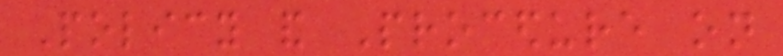Policy and Procedure on
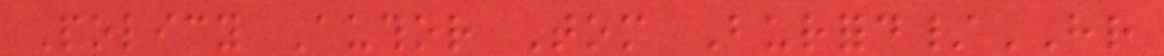Policy Author Tom Burford/HR
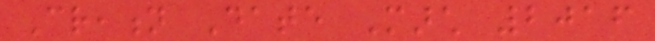Creation Date March 2016
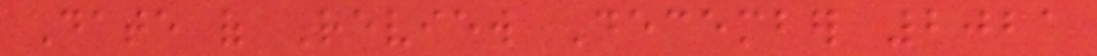Date of Review December 2021
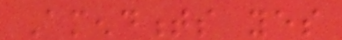Amendments yes
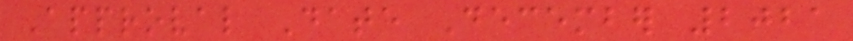Approval Date December 2021
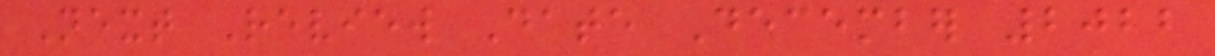Next Review Date December 2022
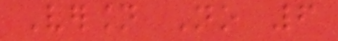Version No 6
